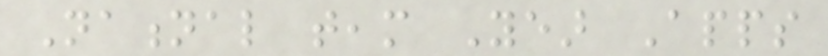National team Year Apps
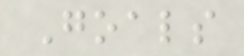Goals
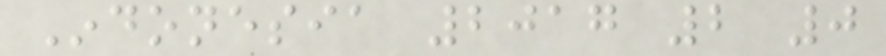Indonesia 2017 2 0
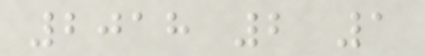2018 2 1
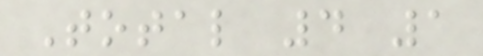Total 4 1
